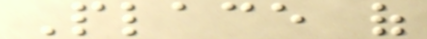Place of
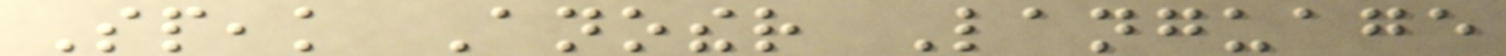Speak Another Language
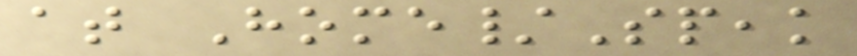at Home/Speak
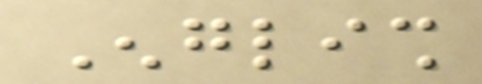English
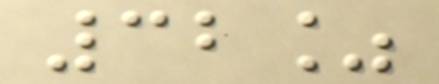32%
